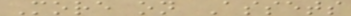More on Assets
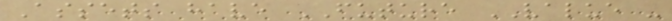Assets have FUTURE VALUE -
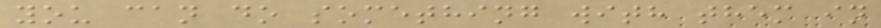you can do something with them in
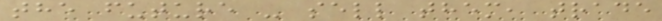the future - sell them, trade
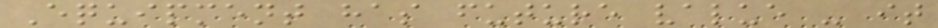Equipment has future value - it
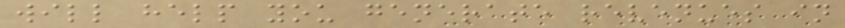will help you generate revenues in
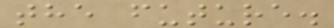the future.
